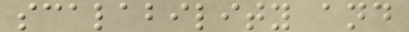scalability and
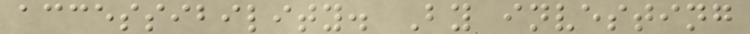accessibility. By investing
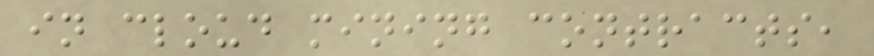in cloud mining contracts,
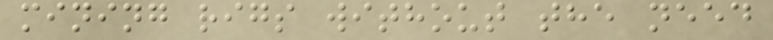mining rigs without the need
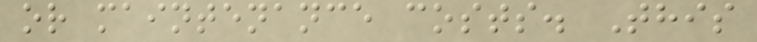or maintenance costs. This
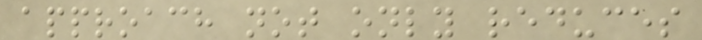approach not only reduces
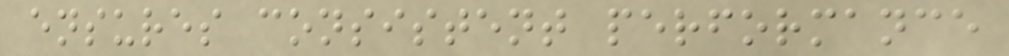ensures consistent performance
